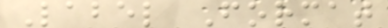Label Format
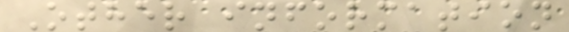Other information
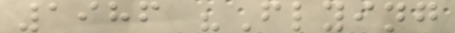1986 "Flying
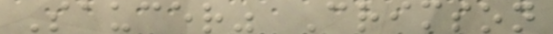Saucer" Crimson
